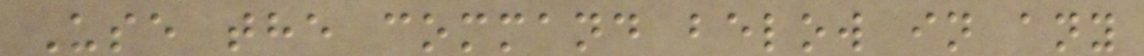Use the command below in any
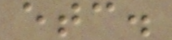etc.
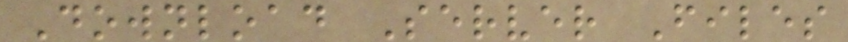Download Server Files
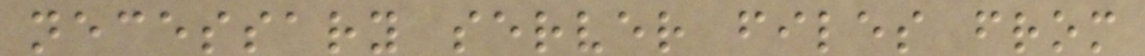necessary server files from
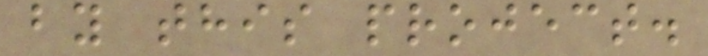by this project.
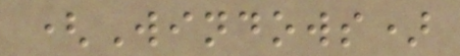(Windows)
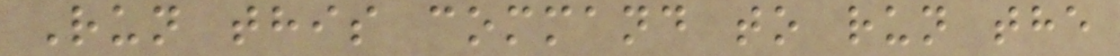Run this command to run the
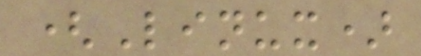(Linux)
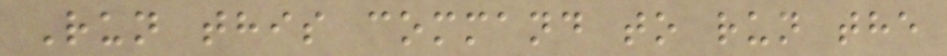Run this command to run the
